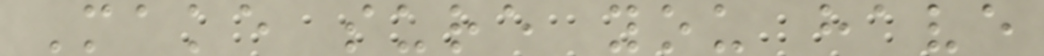Make sure you have
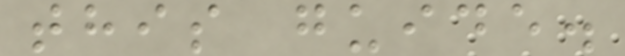this guide.
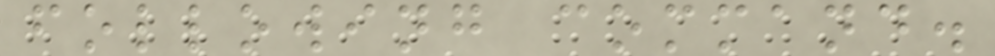following command.
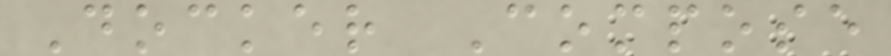Docker Compose
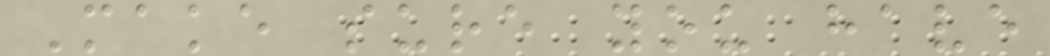Make sure you have
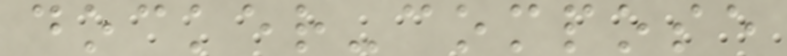docker-compose
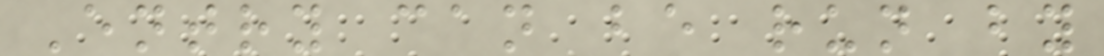Entry can be run by
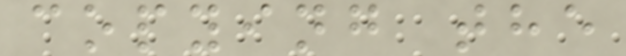copying the
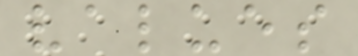values
